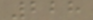228
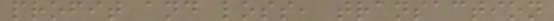profit and loss, transaction
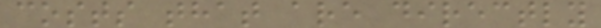costs that are directly
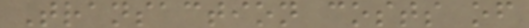Transaction costs of
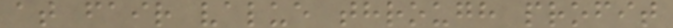at fair value through profit
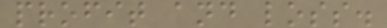profit and loss.
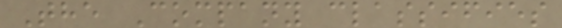The Company classifies
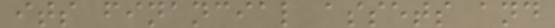its financial assets and
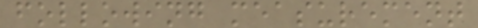following measurement
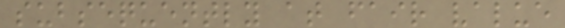subsequently at fair value
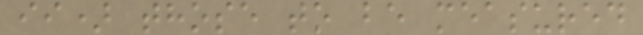ii) those to be measured
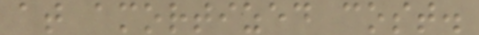at amortized cost.
